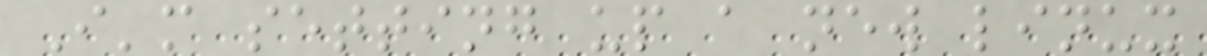I'm setting up a new linux
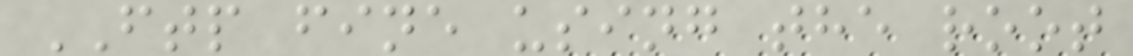FTP fine using the root
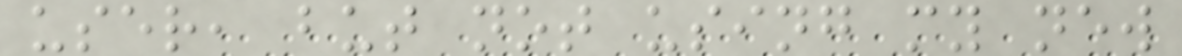user, but not using my new
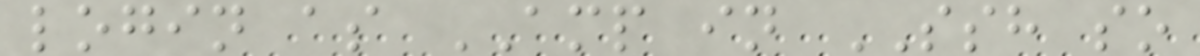login as AMP in SSH so
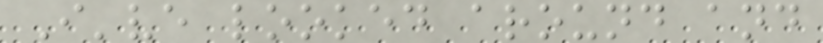I've looked around and
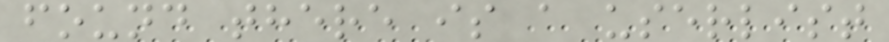found there is a userlist
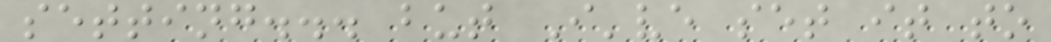setting... but I've set it to
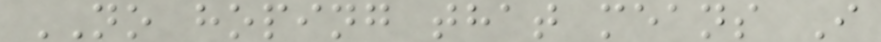NO hoping that means I
